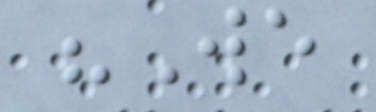"We
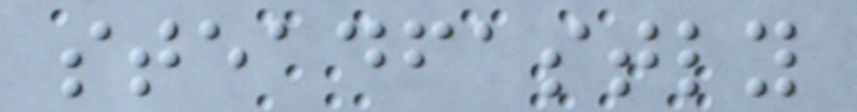steadfastly
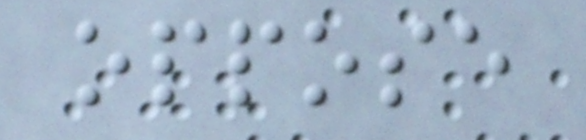oppose
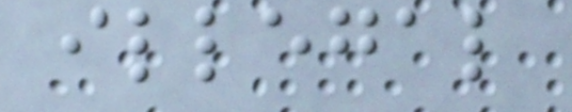illegal
